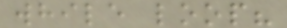while loop?
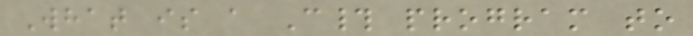What is a C# program to
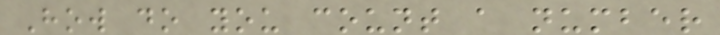How do you count a number
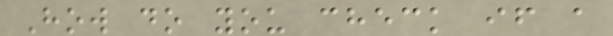How do you check if a
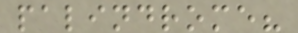palindrome?
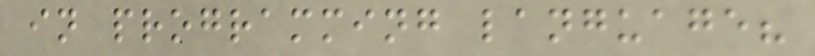in programming language?
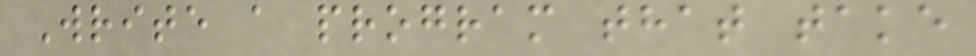Write a program that take
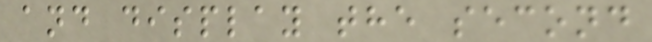and display the second
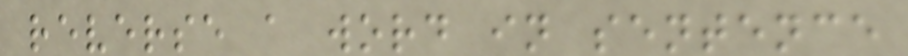reverse a word in sentence
